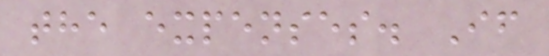the expenses. If
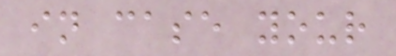in case your
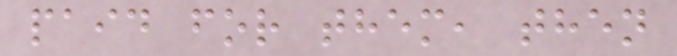paid for them, then
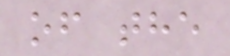of the
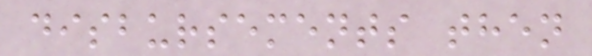disbursements then
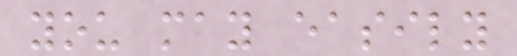you may easily
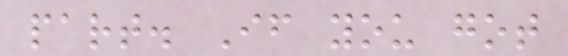part. If you got
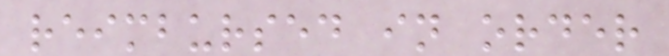reimbursed in order
